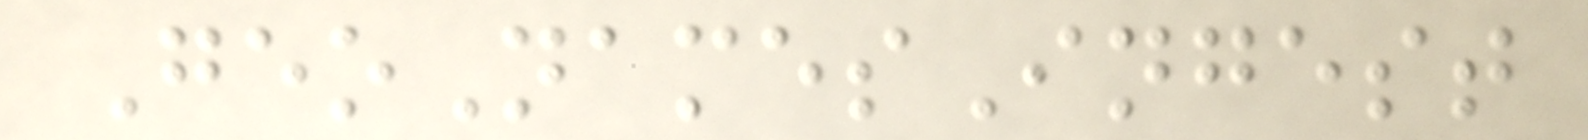GeoNamesIngest
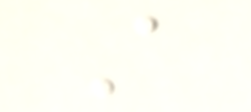A
